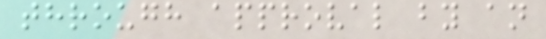through approval by an
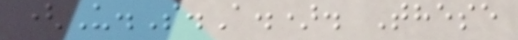(U.S.A.). These
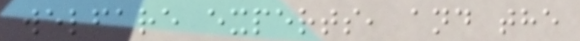welfare experts, and the
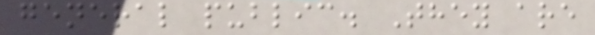general public. They are
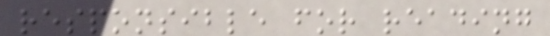responsible for reading
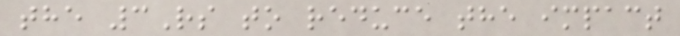the 3Rs to reduce the impact
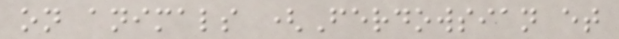on animals (Ferdowsian et
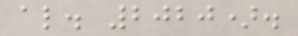al. 2020).
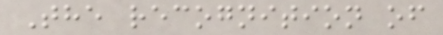The recognition of
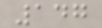147
